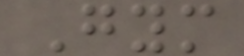Gym
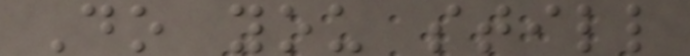Do you still
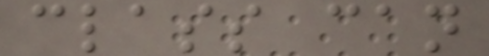class can
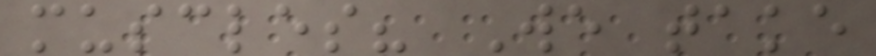muscles? We take
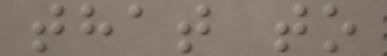that to
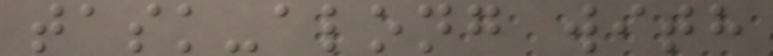task-along with
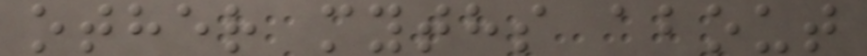other myths about
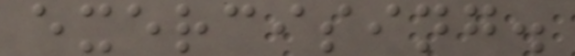exercising.
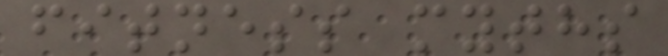fitness myths
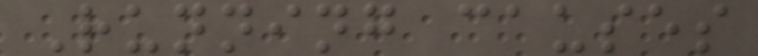Running causes
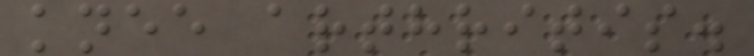knee arthritis.
